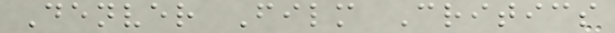Denver Film Critics
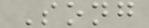Song
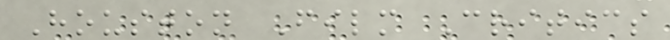Houston Film Critics
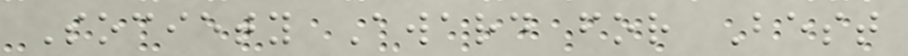Society Award for Best
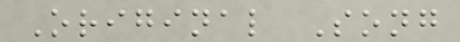Original Song
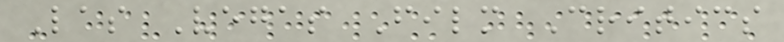Las Vegas Film Critics
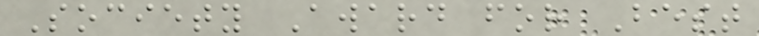Society Award for Best
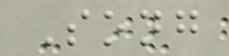Song
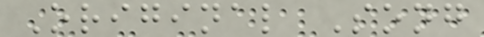Original Song
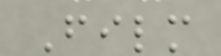Film
